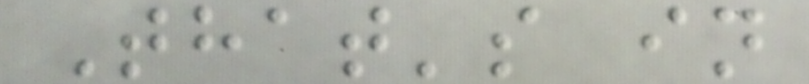That's in
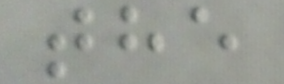the
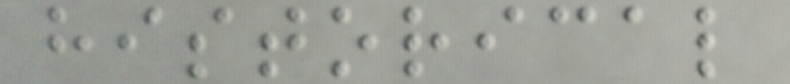historical
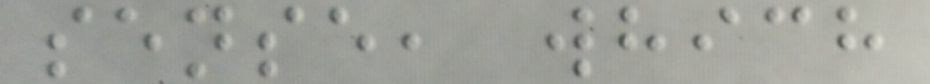sense, which
